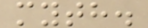myth.
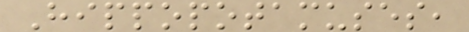Hippopotamuses,
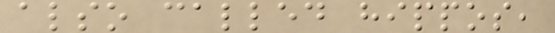also called hippos,
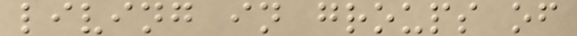living in groups of
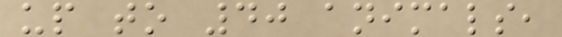up to 40 animals,
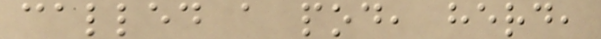called a pod, herd,
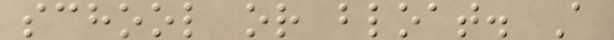school or bloat. A
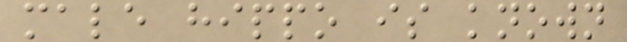male hippo is known
